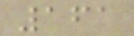161
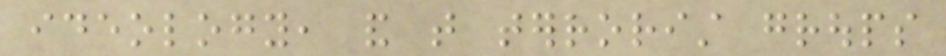ideology, and that terrorist groups
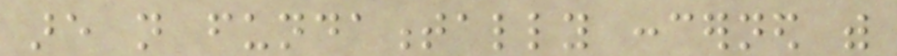are not fundamentally concerned with
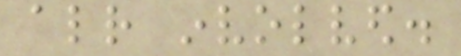already involved.
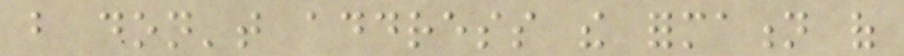but don't address the formation of
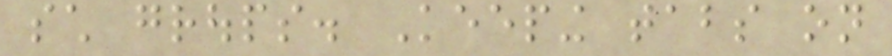such groups. Keeping tabs on
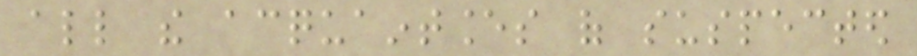all the acquaintances of suspected
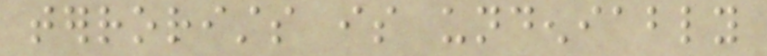terrorists is undeniably
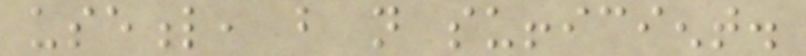useful, but not sufficient.
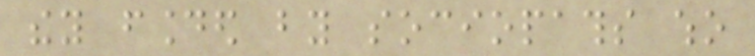they founded by sociopaths who
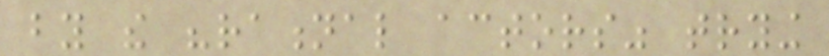by the "rational actors" trying
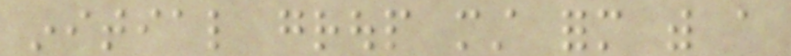initial group must form with a
